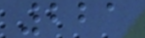221
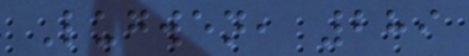Lugwen, 289
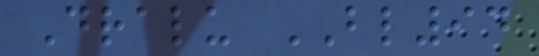Dralu BL94
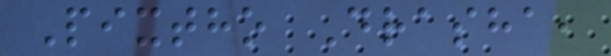Pixtho Drasha,
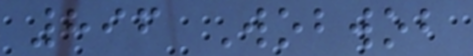896 Wobwob
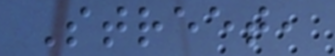Street,
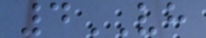4VH
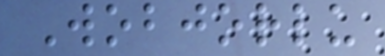Wobjorlu
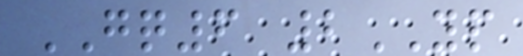GQ6 2YP
